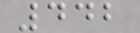442
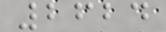2624
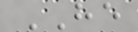HE
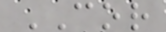COR
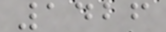1426
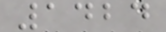1424
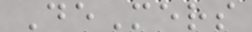DeMers
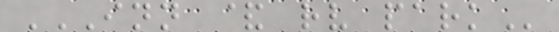INN & RV PARK
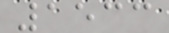1533
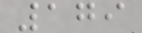179
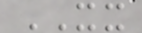XX
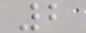2
